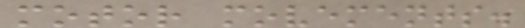motor movements.
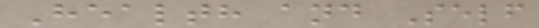Health and Self
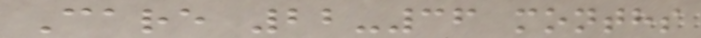Care 22-36 months
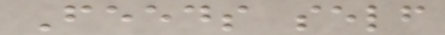Feeds self
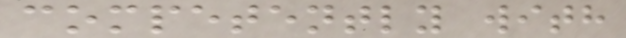competently with
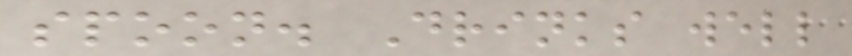spoon. Drinks well
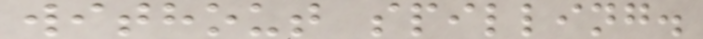without spilling.
